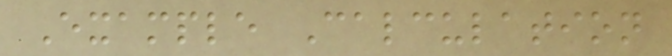Example Calculation
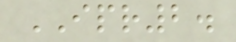IPR2.
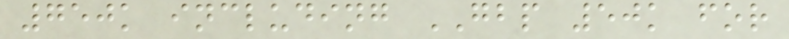750k including GBP 50k for
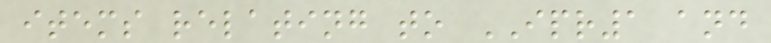items relating to IPR1 and
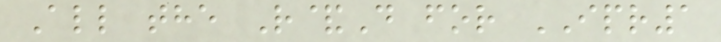All the R&D for IPR1
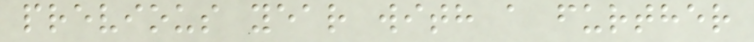previous year with a further
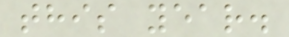this year.
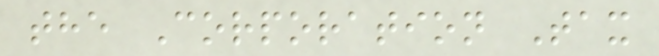the Corporation Tax
